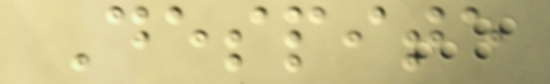Despite
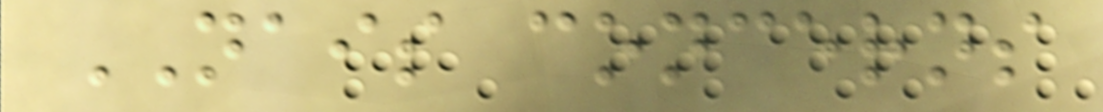NAIS concerns
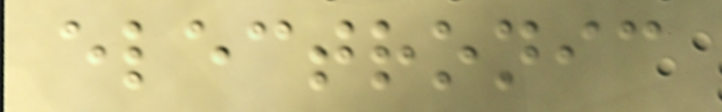electronic
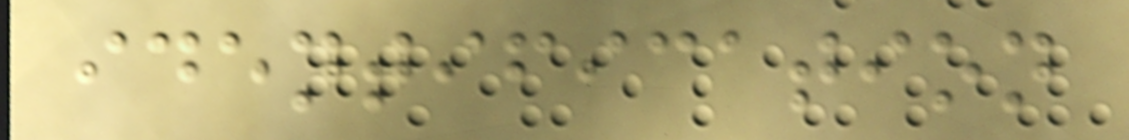identification
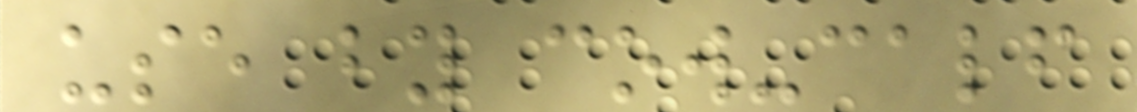use by cow-calf
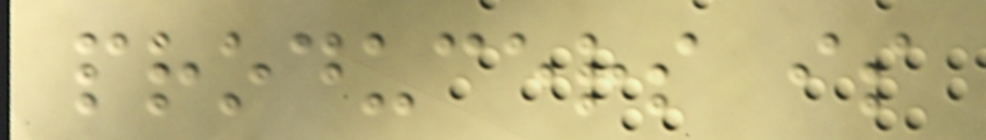producers is
